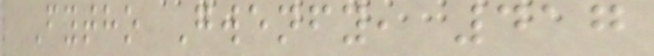Fytho Gwenfy, 417
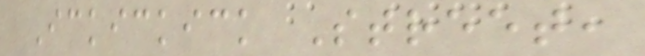Ickickick Street,
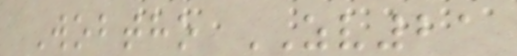Wobtho ZV21
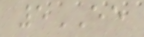5EE
